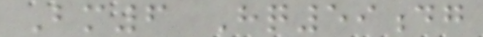Bm6 Hq59dg
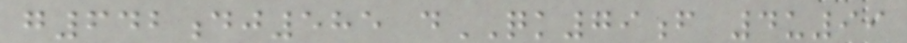g642dj585 dQK79f 4u99
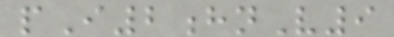pI2hnV9
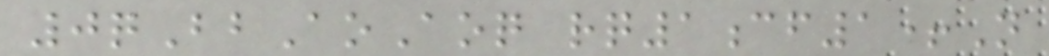0qBbAoAoq rq1cf1+N
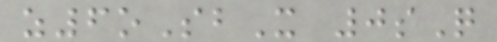z6oSbX 0sQ
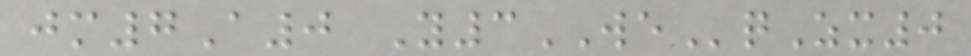jm7A0 Y3WEqZx0
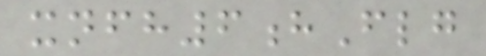xnfh6hFlg
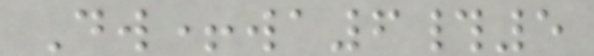Dw+wa6#5
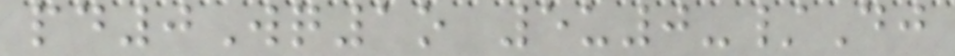pd0Wq1o 5u0-/Dj
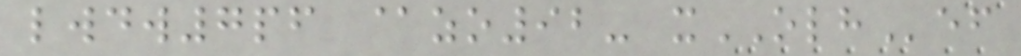lwdw7pf @zo92- xOLHef
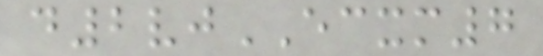d2vjECXM7
